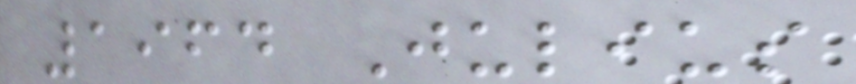1964 Julius
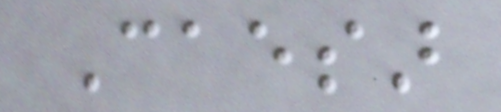Caesar
